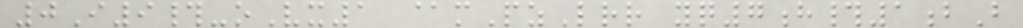0I9#-oVx1 @mPzLrr yq7h#1bB
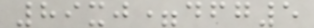89xj=dfg5
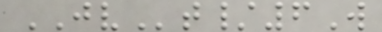JVt/6W
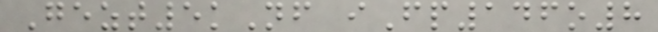Gezt5kNf iFp146o8
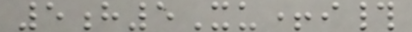5h5Xu+i#
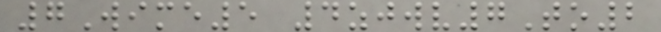7Wime5 4zjwv7To2
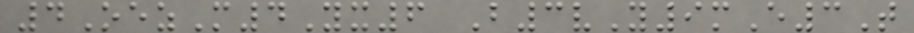4OezM4Yx6 B3vY9mE3T
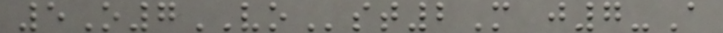5O7VOst2M j7-A
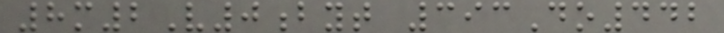8m2V0byt 393Do442
